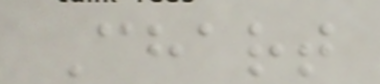Chart
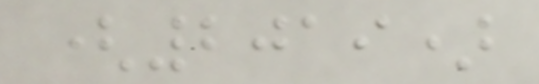(2019)
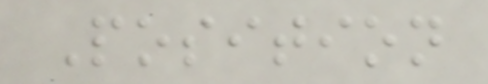Position
